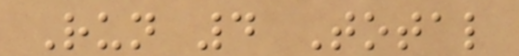Run 4 Total
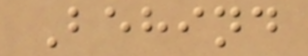Behind
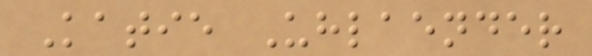Katie Uhlaender
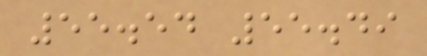55.54 55.49
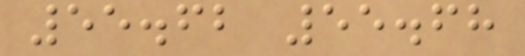55.62 55.68
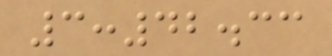3:42.33
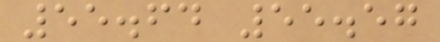55.64 55.57
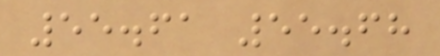55.61 55.68
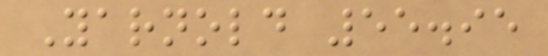Yarnold 55.95
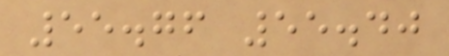55.76 55.40
